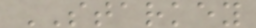STARKEY
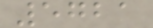5721
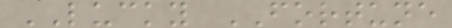LUCKY FORTUNE
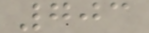703
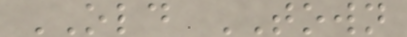OLD TOWN
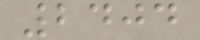2404
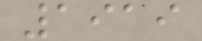1919
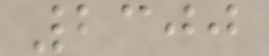2300
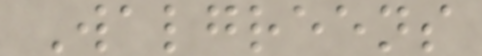Walgreens
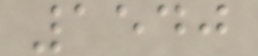1540
